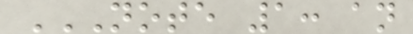NOTE 1: AN
